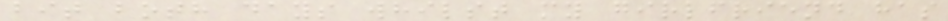bit both days whilst my girlfriend has
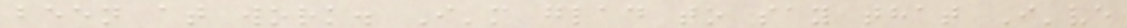been at work. I'm glad to say that I've
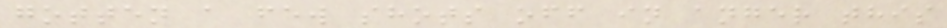gotten a few shots off in anger this
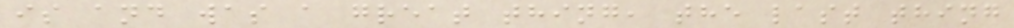is and was a great thing, the last thing
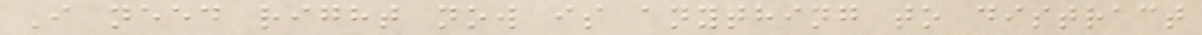I need right now is anything to distract
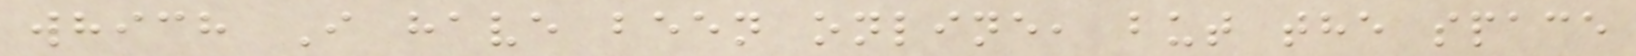which I have been online, but the space
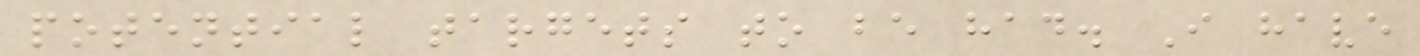potential targets to be had. I have
